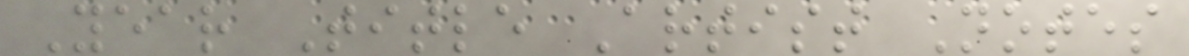Year Title Artist Notes
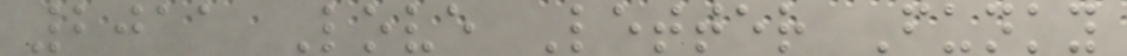2011 Love Letter Funky
